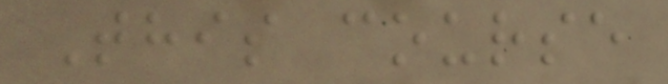This course
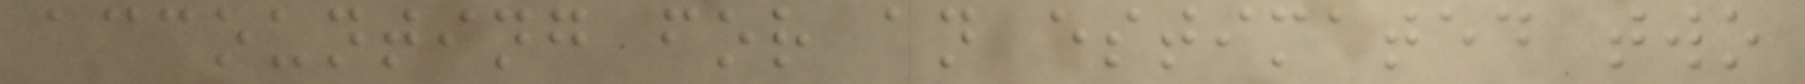accounting for an estimated two
